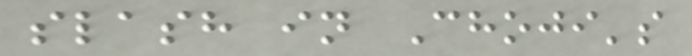slash in Choji's
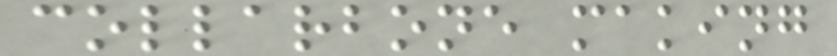collarbone making
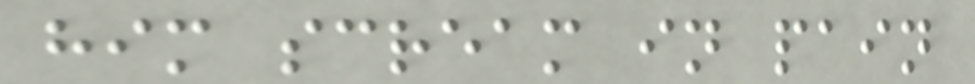him scream in pain
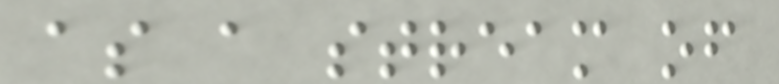as a stream of
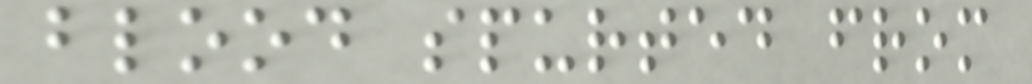blood spurted from
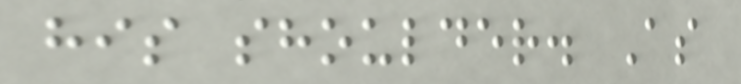his shoulder. As
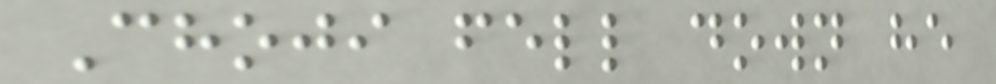Choji fell down he
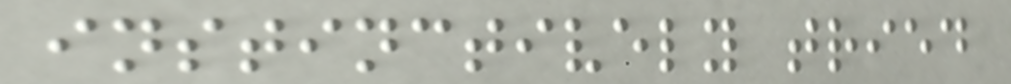instinctively tried
